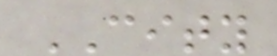CITY
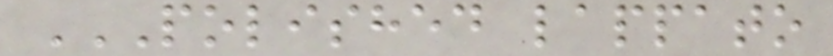POLISHED LAPPATO
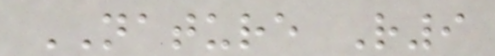NATURE R9
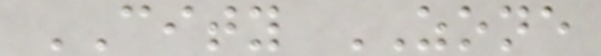CITY ZONE
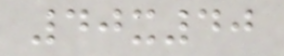40x40
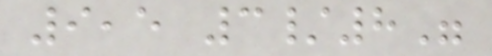9,5 3/8"
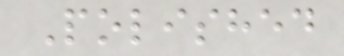Polished
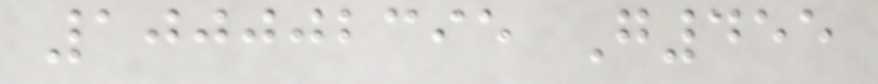100002395 G455
